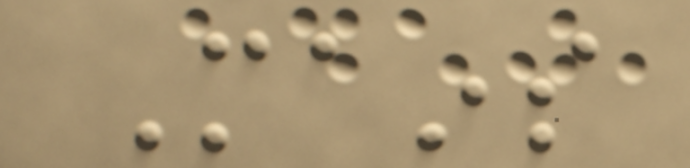Mains
